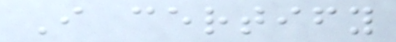I certify
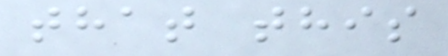that this
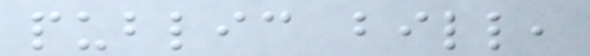public bill,
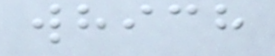which
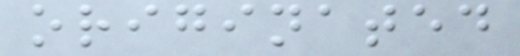originated
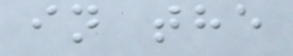in the
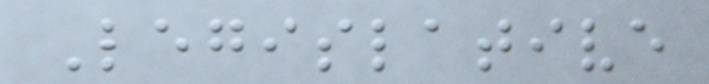Legislative
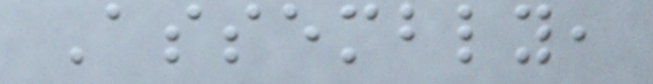Assembly,
